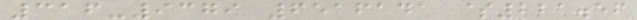316-9379 6516141 $221.56
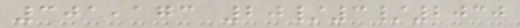301,173 20/3/2030
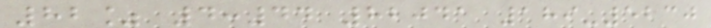82% 4:44 82041 189-5230
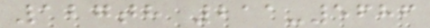127th 211-5686
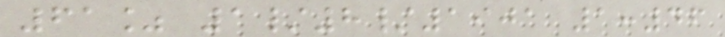61% 1/8/1901 1:46
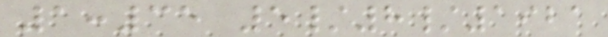1:35 5/8/1921
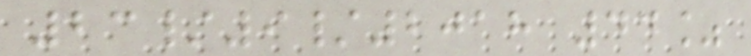23/9/2018 44%
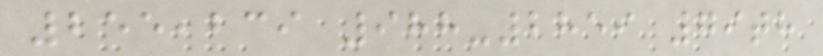255,239 988-2859 79th
